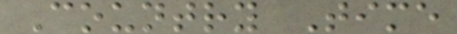Country Time
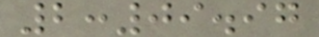2:09.97
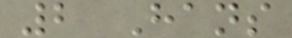2 Hans
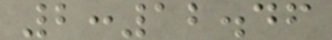2:12.46
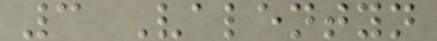3 Valentyn
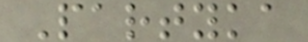Partyka
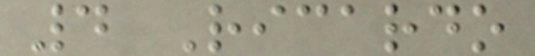4 Ricardo
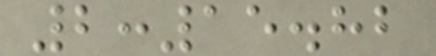2:15.82
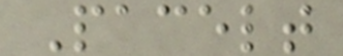Pacelt
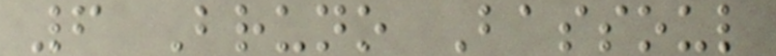6 Bruno Bassoul
